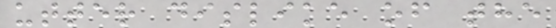utter dislike of the
